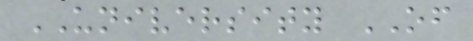UNIVERSITY OF
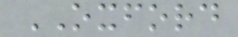OXFORD
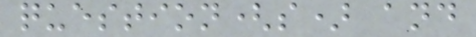question(s) and
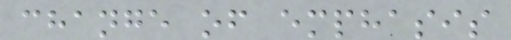change of emphasis
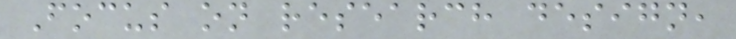Focus on research design,
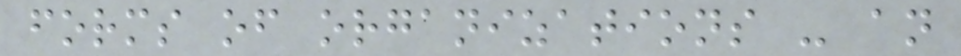forms of organizations - an
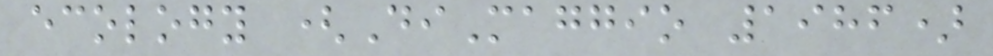ecology (DiMaggio 1986)
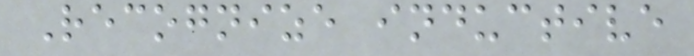Recognize inductive
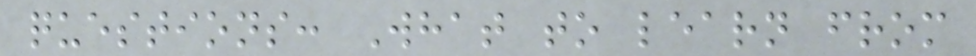questions: What to learn from
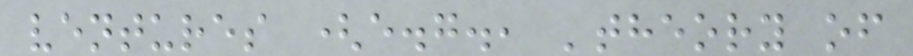ventures (e.g., 'theory of
